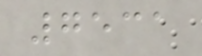7531
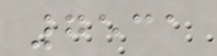7531
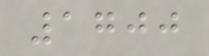1700
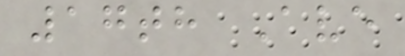17th Ave
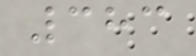383
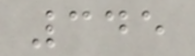345
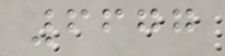6677
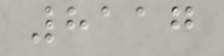8117
